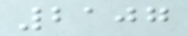2107
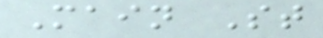Main St
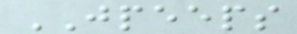JPEEPS
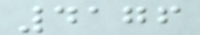4176
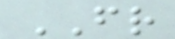FR
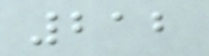212
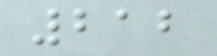212
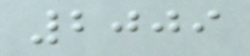2009
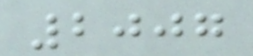2007
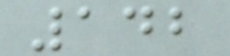142
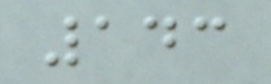143
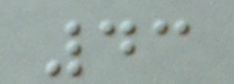43
